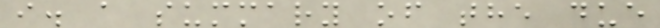i. a summary of the due
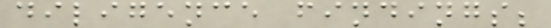diligence findings;
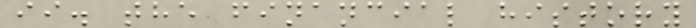ii. the financial history
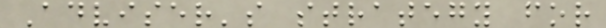Adviser's strategy for
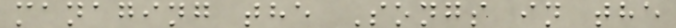managing the Songs in the
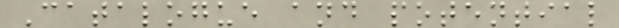Catalogue and potential
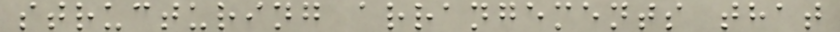structuring arrangements that
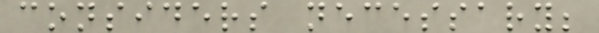considers necessary;
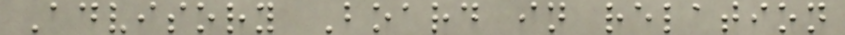Advisory Board in relation
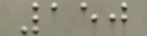150
